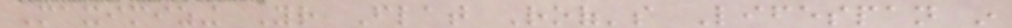Maximizing Your Flat Roof's Lifespan in
